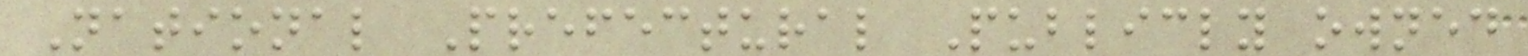National Prefectural Publicly owned
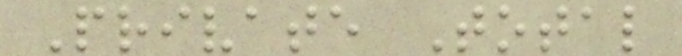Private Total
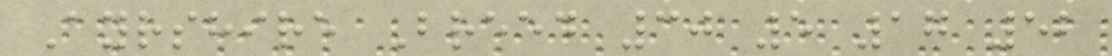Ayrshire Breed 30 5 17 52
